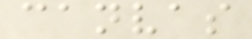canvas
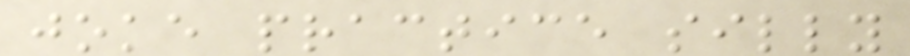joke practice silly
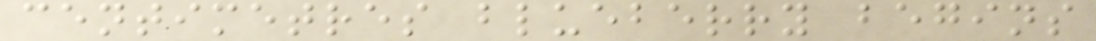centimetres blueberry begins
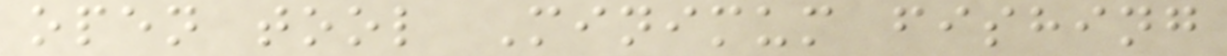open tool Minimum fishing
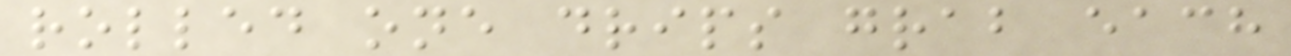rolled one drips grab each
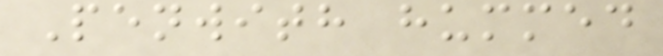Penwith hummed
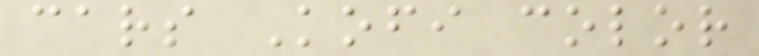cars Kofi color
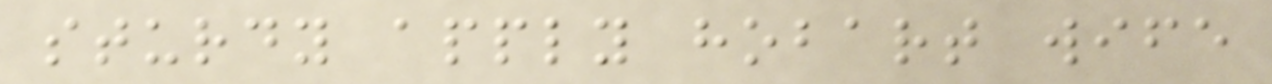sturdy apply hobart wife
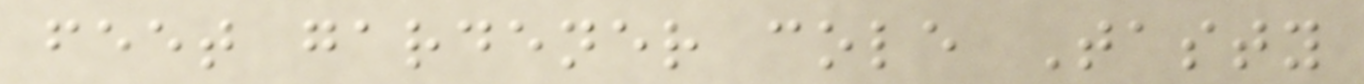feet gardener cole Tasty
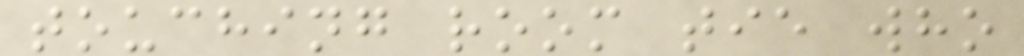touching room tie who
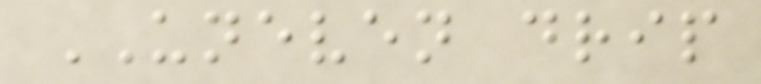UNEVEN drip
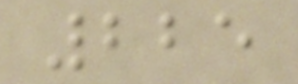225
